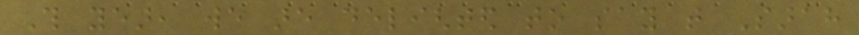This year, we are delighted to say that Sarah
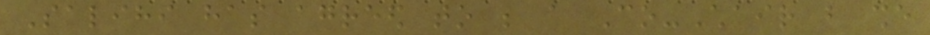Salihi has agreed to be a Co-Chair but she
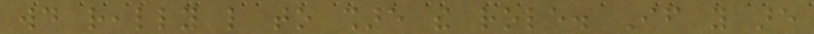would really like to share the role. If you are
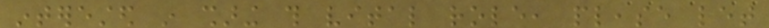interested in sharing this vital role, please let
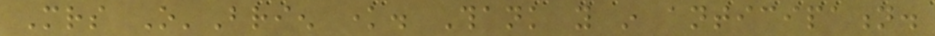Mrs O'Brien know. Thank you in anticipation.
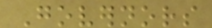Governors
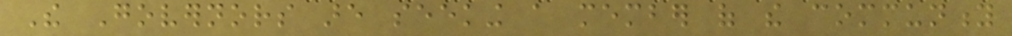The Governors are seeking a member of the community
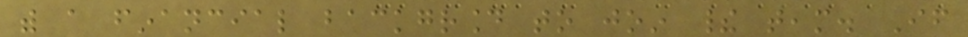with a financial background to join their team. If
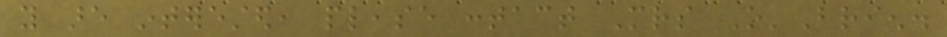you are interested, please contact Mrs O'Brien.
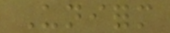Uniform
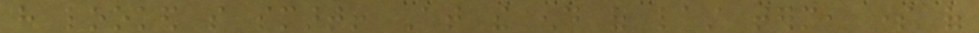have looked so smart! At the end of last term, some of
